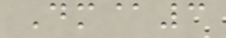Dm@3
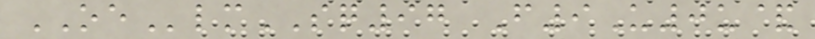OElmSQ97 F9U0u&
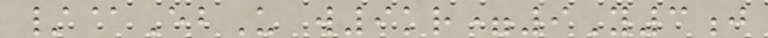/@EbU w9kr=9Y3j
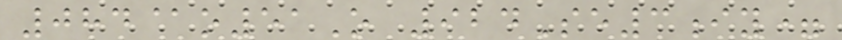084@o51O 924Se3iy=
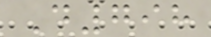D798
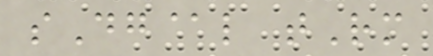sDg@l tRm
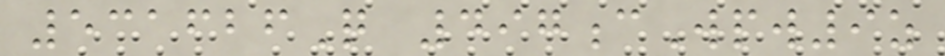531626Q 497cWpw9z
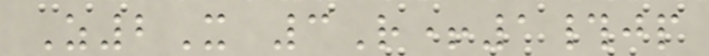Z2X 3R+1#jp
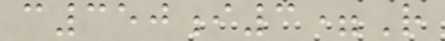c350i3=R
